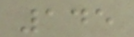145
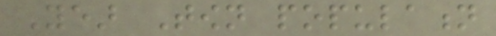Year Town population
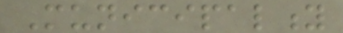Municipality
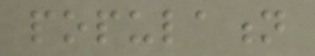population
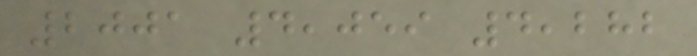2001 4,059 4,282
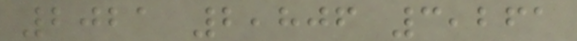2021 2,806 3,261
